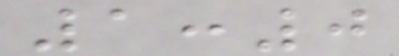1:0
